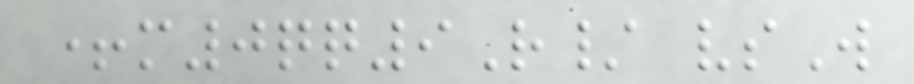+m0qq9R/ vsW
